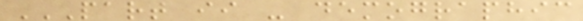PART II - DEMOGRAPHIC
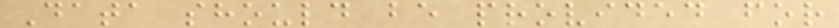Data should be provided for
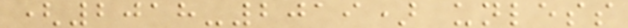(2018-2019) unless
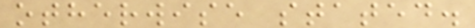otherwise stated.
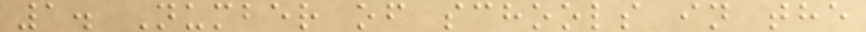1. Number of schools in the
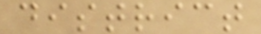district
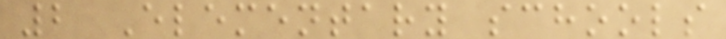2 Elementary schools
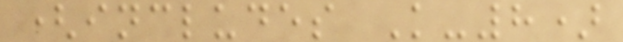(includes K-8)
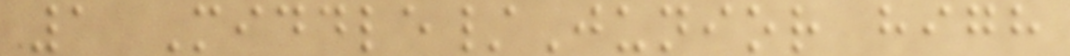1 Middle/Junior high
